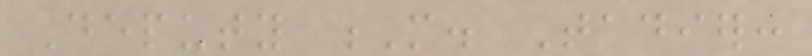Deputy M. Tadier:
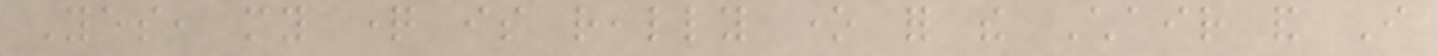Yes, my question is really one for the Chair and I
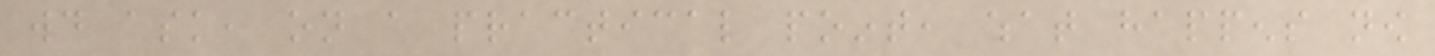would ask, on a practical point, what happens now
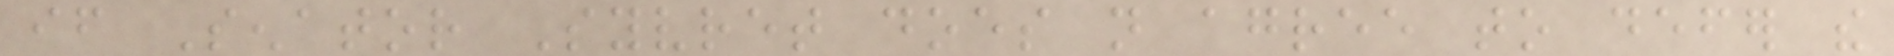if Senator Syvret does not agree to defer the
